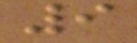9
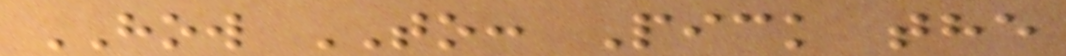HOW TO: Pick the
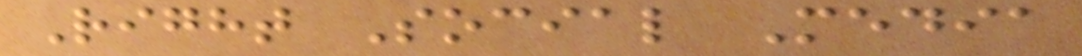Right Social Media
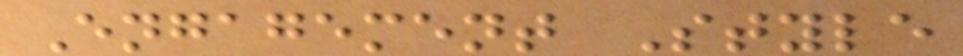Engagement Style
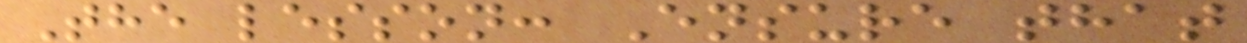The lesson: Ensure that
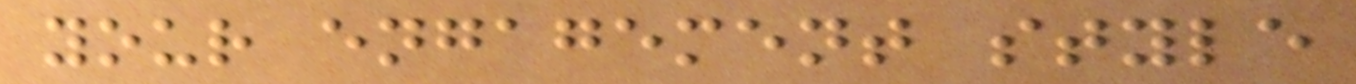your engagement style
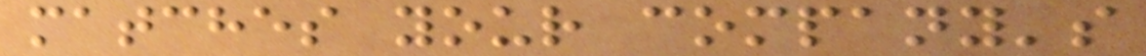matches your company's
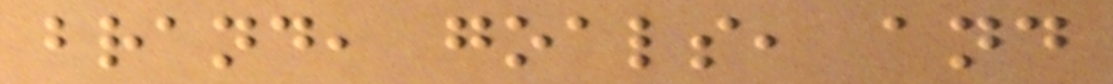brand, goals, and
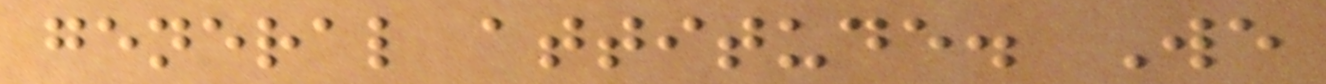general attitude. We
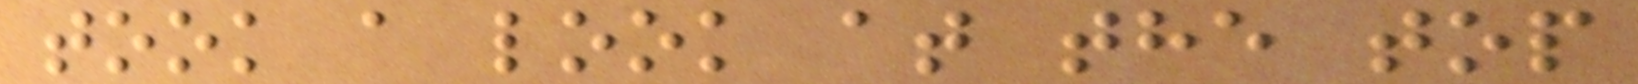took a look at the top
